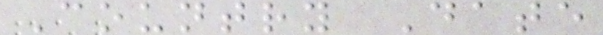Country Date
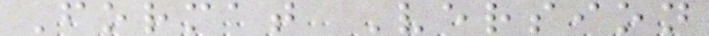Format Version
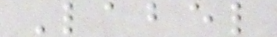Label
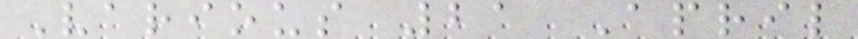Various 21 April
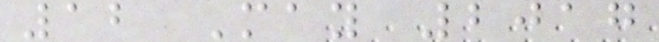12 May 2017
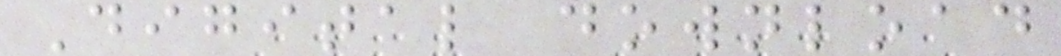Digital download
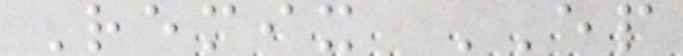Remix EP
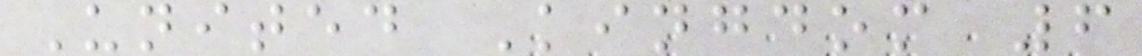United Kingdom 6
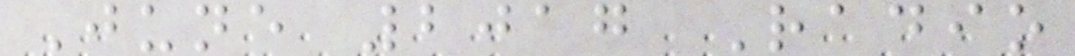June 2017 Radio
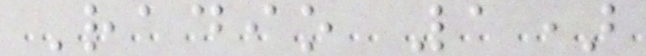Radio 1)
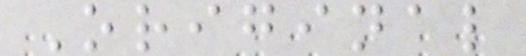Original
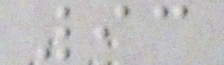93
